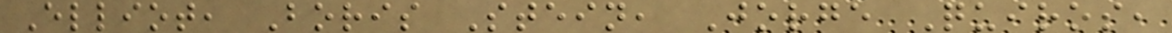Elliot, Boris Stein, Jorge Quiros,
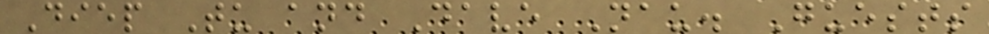Diep Tu and Dave Nau. Guests
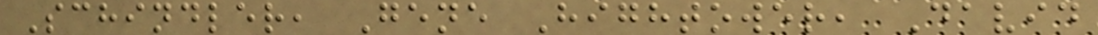Schindler, Gene Hightower, David
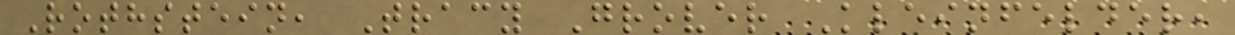Rothstein, Tracy Grover Kleinfelder,
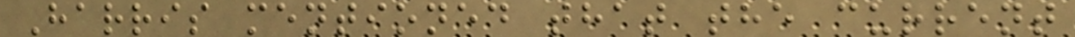Harris mentioned that the current
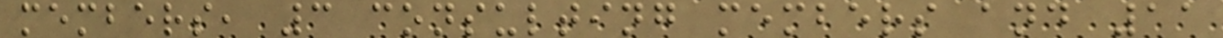members, 3 consulting members and 11
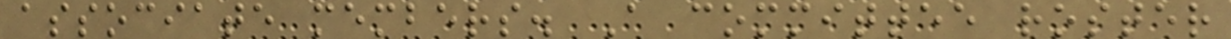associate members. A committee roster
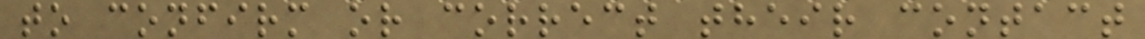to confirm or correct their contact
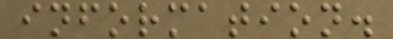information.
